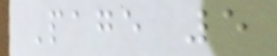Page 5
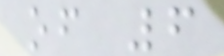of 6
